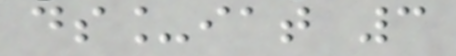ds_iat 3
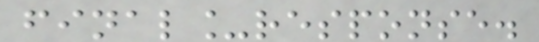final_response.
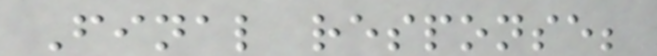Final response;
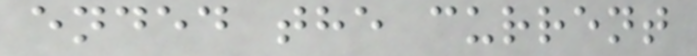ended the current
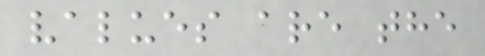values are the
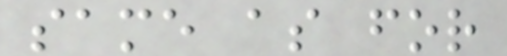same as for
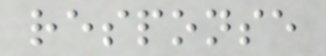response
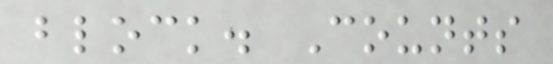block. Counts
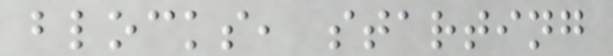blocks, starting
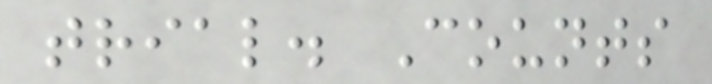trial. Counts
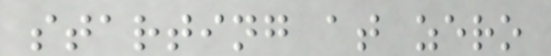starting at zero
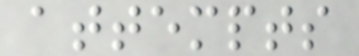attempts
